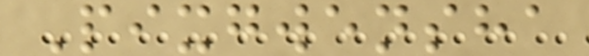Pixgwensha
